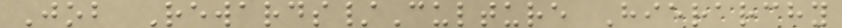Job Rewards/Culture Hierarchy
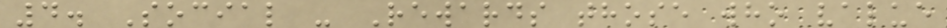4. Social - Rewards those who value
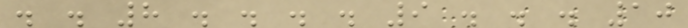. . 8 . . . . 9 . . . 10
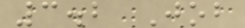3.2 Job
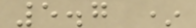5.7 *
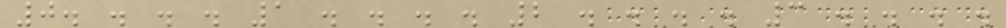0. . . . 1 . . . . 2 . . . . 3 . . . .
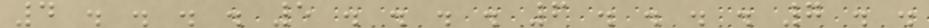4 . . . . 5 . . . . 6 . . . . 7 . .
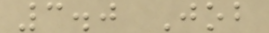3.0 Job
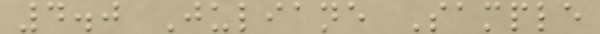4.0 Juliane Sample
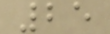25
